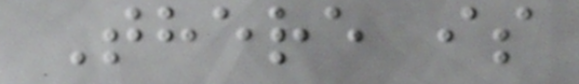There is
